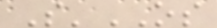S'OS
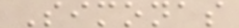Simonas
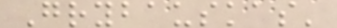Grybauskas'
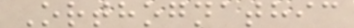Orthognathic
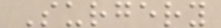Surgery
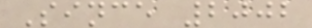Since 2002
